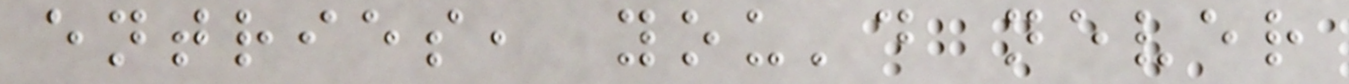entries, you'd never
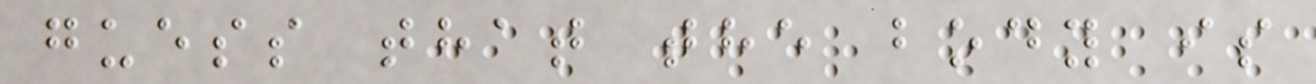guess that the body is
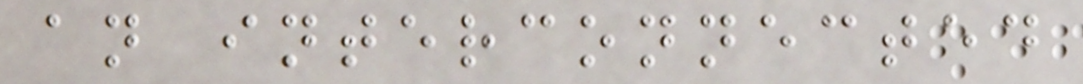an interconnected
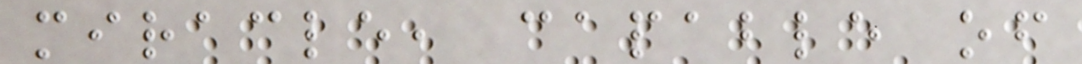miracle, capable of
